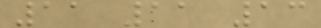11 11 13
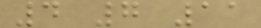4 7 11
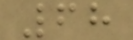68
